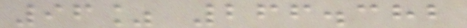96% 266.382
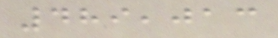489,013
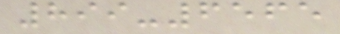899-6565
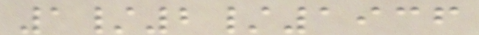1/2/1936
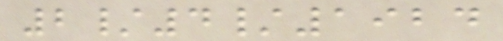2/4/1924
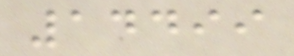14499
